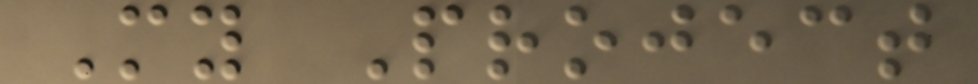My Project
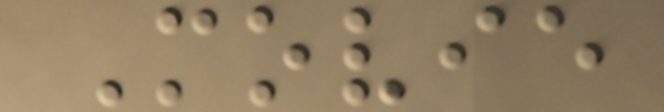Movie
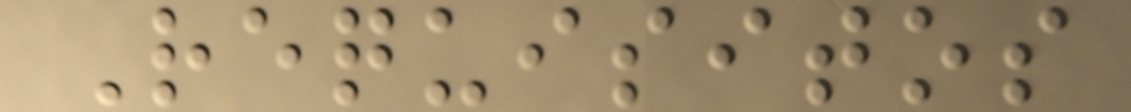Requisitos
